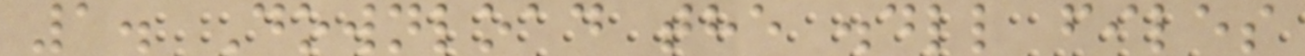1. Download the .dll files
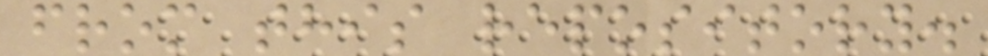from this repository.
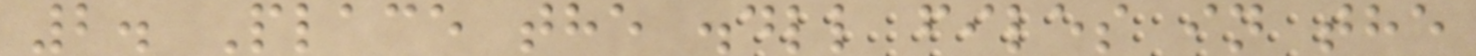2. Place the .dll files in the
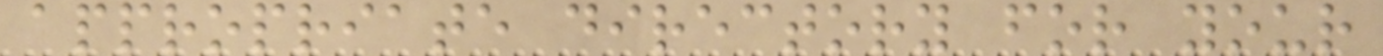appropriate directory for your
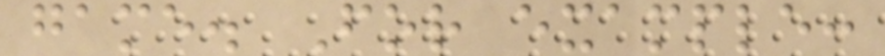game. For example:
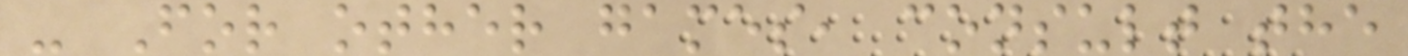- For other games, consult the
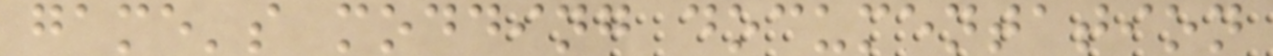game's modding documentation
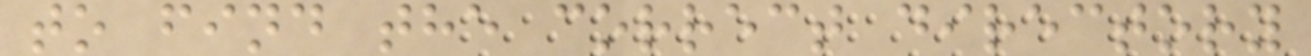to find the correct directory
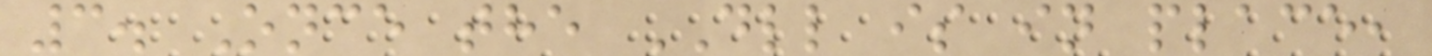3. Once the DLL is in place,
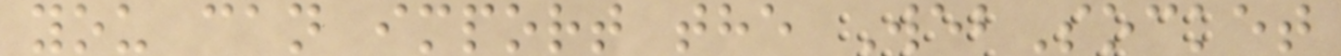you can import the WebSocket
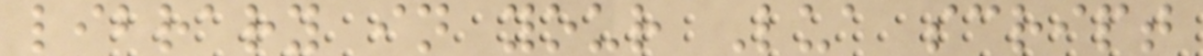library in your Lua script
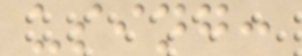using:
